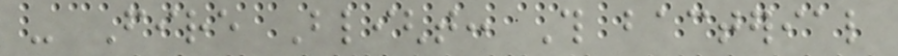- Fire Blight: This bacterial
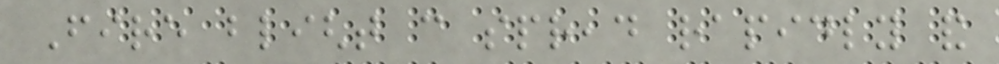Fire blight can spread rapidly and
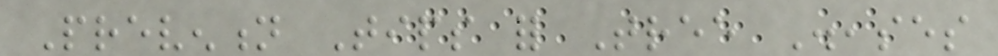Prevention Tips for Tree Diseases
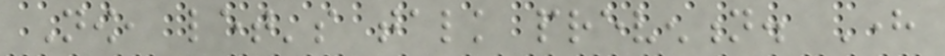Now, let's talk prevention. Here
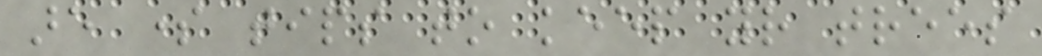are some tips to keep your trees
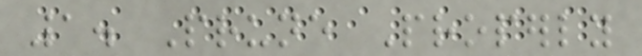1. Prune Properly
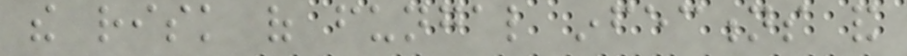the risk of fungal infections and
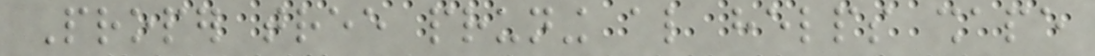Proper tree pruning also helps shape
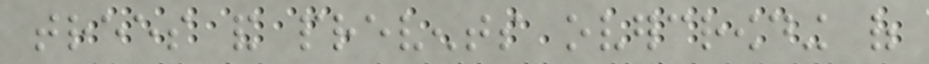trees and prevents overcrowding of
